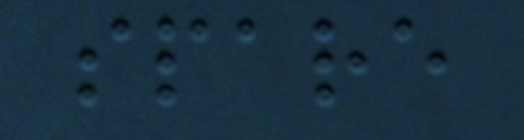spare
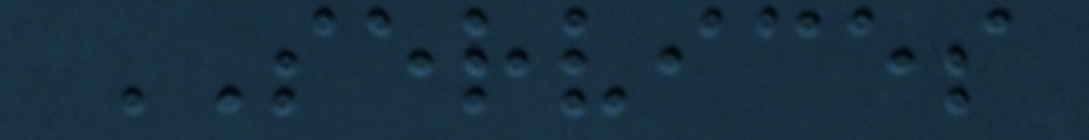SERVICES
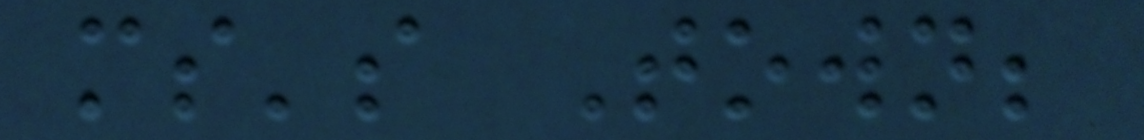ms's Town;
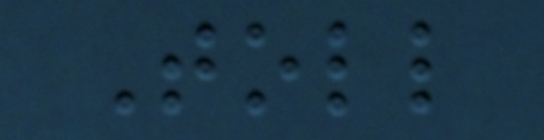Toll
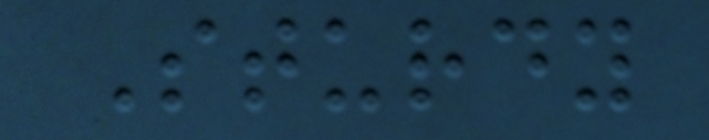Sturdy
